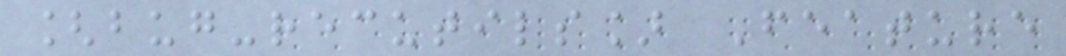[bug-recutils] Feature
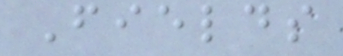Fields
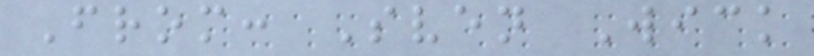From: Sven Wick
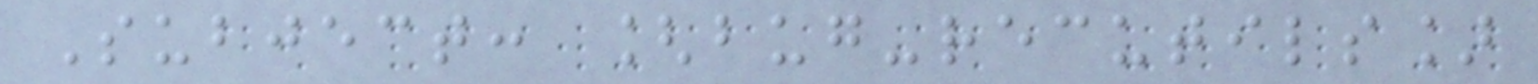Subject: [bug-recutils]
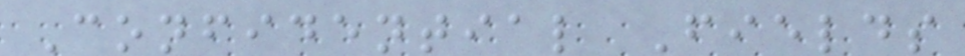Confidential Fields
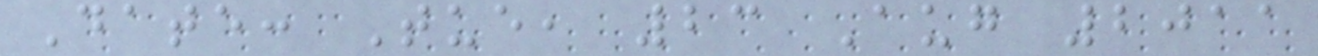Date: Tue, 23 Aug 2011
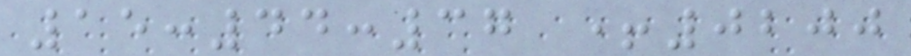15:44:37 +0200
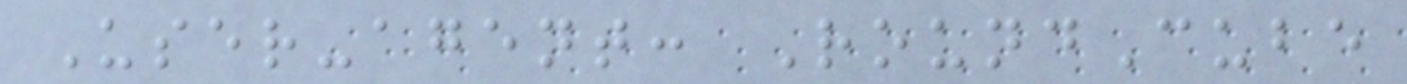User-agent: RoundCube
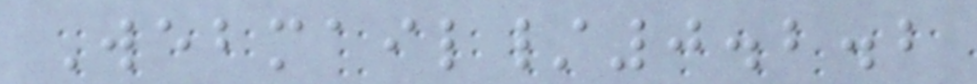Webmail/0.2.2
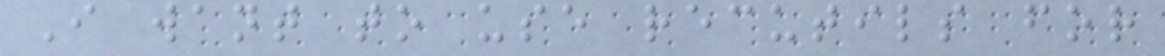I want to use recutils for
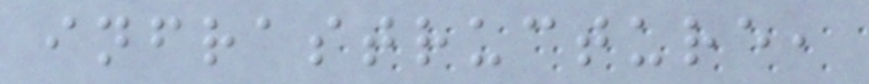infrastructure,
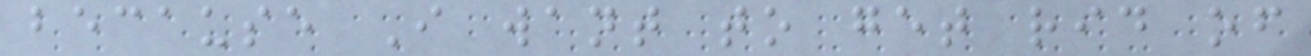because I want to get rid of
